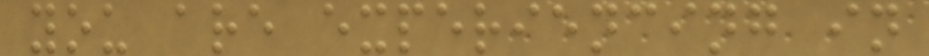you are experiencing in
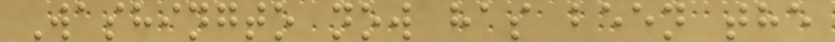Washingto now has been the
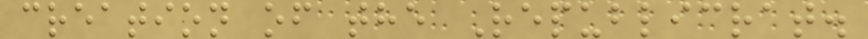creation of the Republicrat.
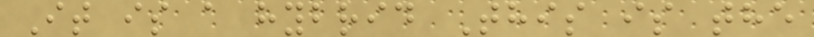It is a hybrid This is the
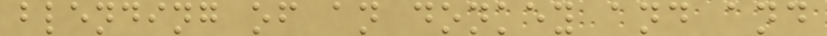blending of an donkey and and
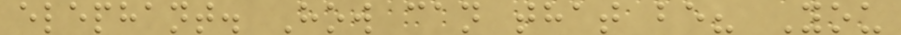elephant. How can that be? You
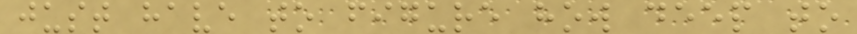just have to figure how deep to
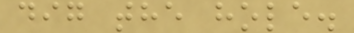dig the hole.
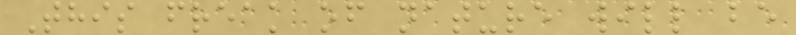This freak of nature will be
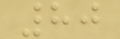80
